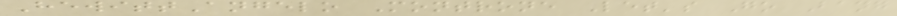HewittAngelo Montrone Let's Go Bang
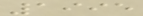1995
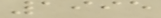1995
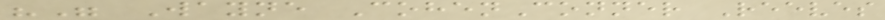"" Wayne CohenConner Reeves
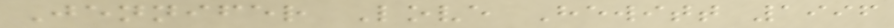Jennifer Love Hewitt 1996
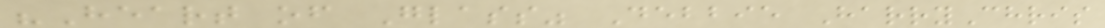"Heart of Glass" Debbie HarryChris
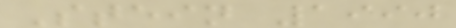Stein 1990
